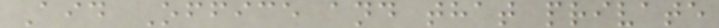Aid Office and that private
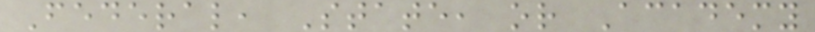Federal, State, or Academy
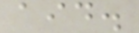aid.
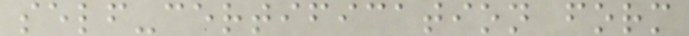self-certification form
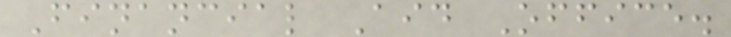Financial Aid Office.
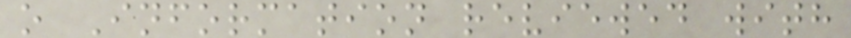o Information reviewed with
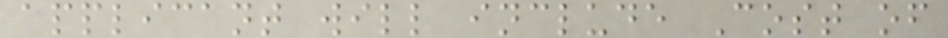applicant will include Cost of
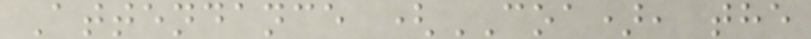Attendance (COA), the
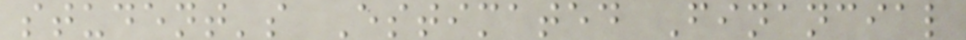student's Estimated Financial
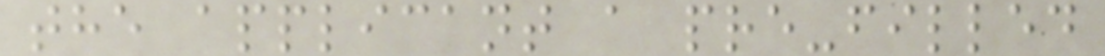the applicant a pre-filled
